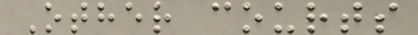Other courts
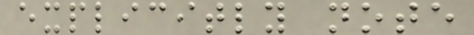explicitly note
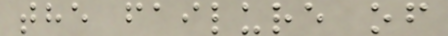the failure of
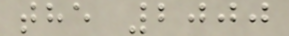the 2000
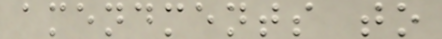amendments to
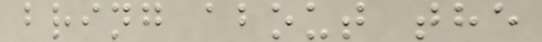bring about the
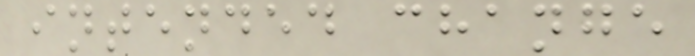intended change
